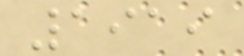1919
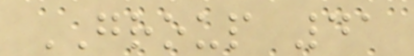GROUP 41
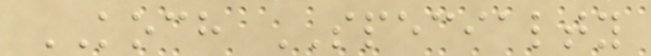KOCH SPECIALTY
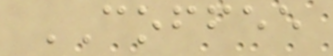COFFEE
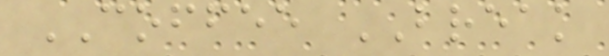COFFEE BREAK
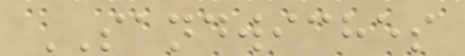SANDWICHES
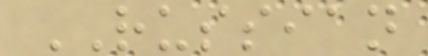RUSSIAN
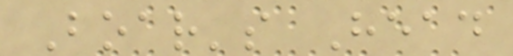Boar's Head
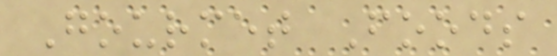Gourmet Foods
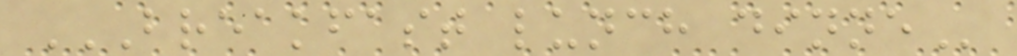BREAKFAST LUNCH DINNE
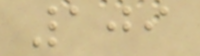109
